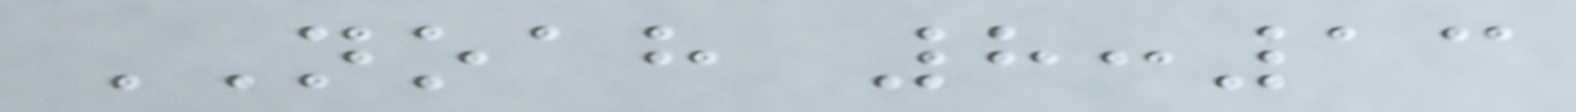NOAH 8:13
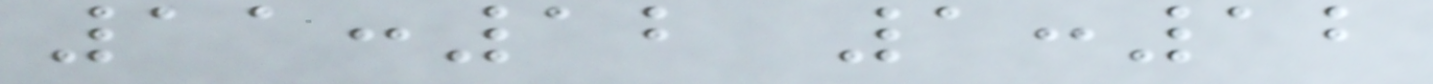11:12 1:12
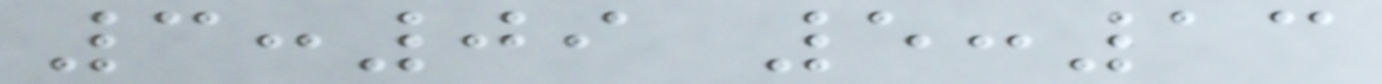3:09 5:13
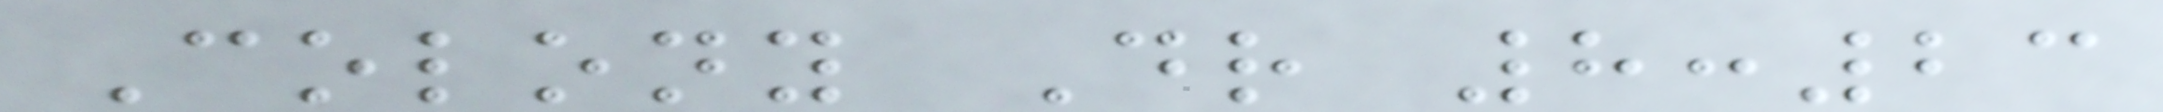Colony Dr 8:23
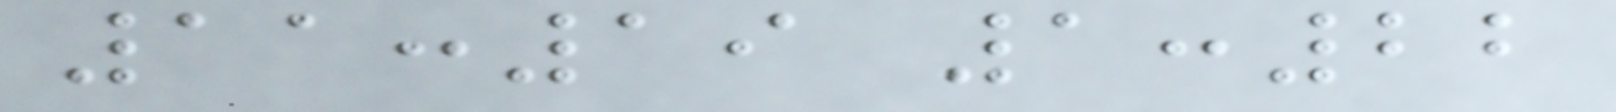11:19 1:22
